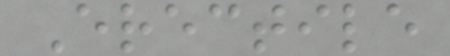Erectile
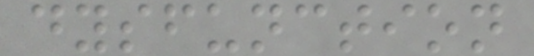dysfunction
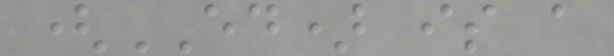(ED) is a
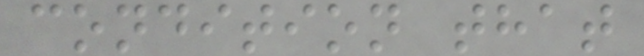condition that
